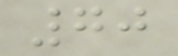70
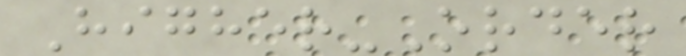Higher-Order
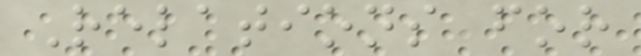Relations for
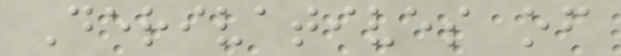Derivatives of
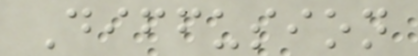Diffusion
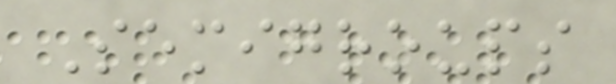Semigroups
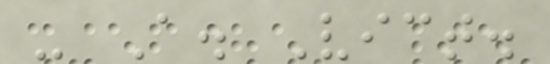- A. Vict.
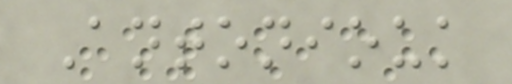Antoniouk
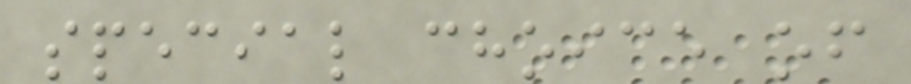special choice of
